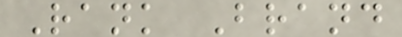Rank Brand
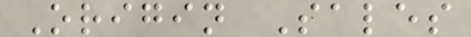Origin Sales
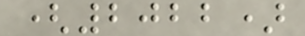(2022)
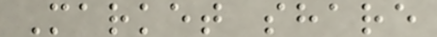Market share
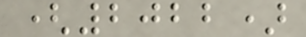(2022)
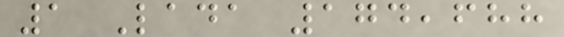1 Lada 174,688
